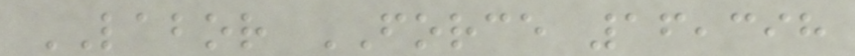LABOR FORCE 16,398
